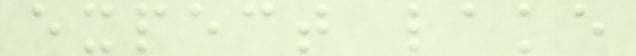expect lake
